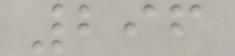296
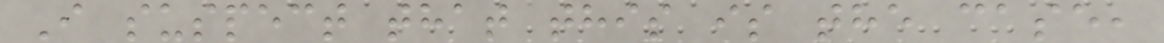I suspect that this is the case,
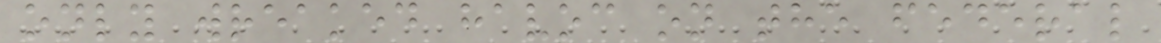only wreaked havoc on the federal
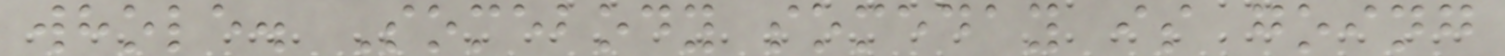whole. Somebody someday is going
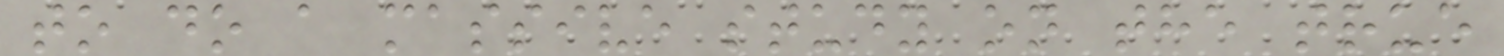to do a massive study on the true
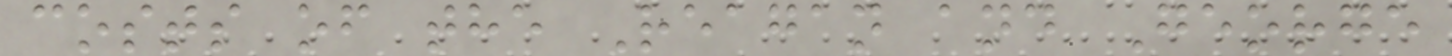costs of the Reagan and George
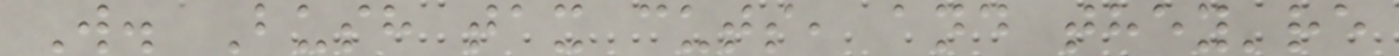W. Bush tax cuts, and they're
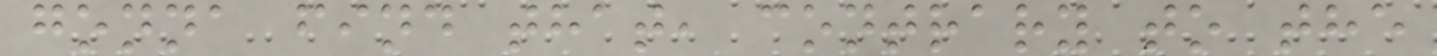gonna find that, contrary to the
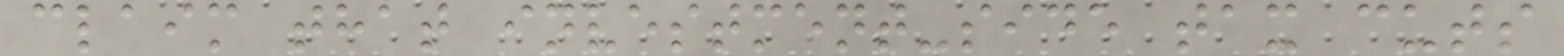claim that investment-side tax cuts
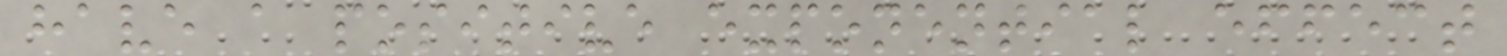have a positive exponential effect
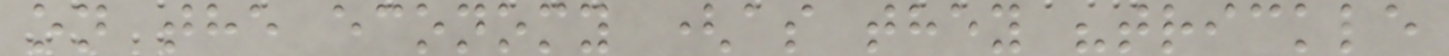on the economy (as they "trickle
